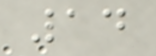14
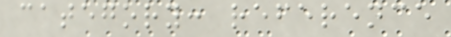category: reference
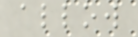allow
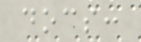docs:
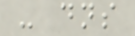- dns
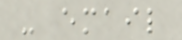- email
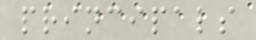principals
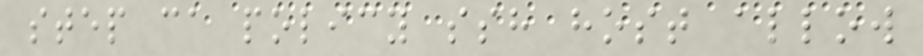step ca policy ssh host allow
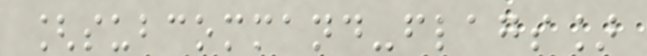[subcommand-flags]
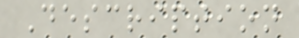Description
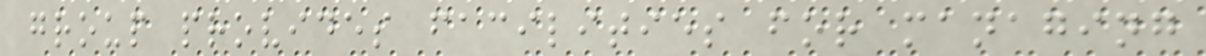group provides facilities for managing
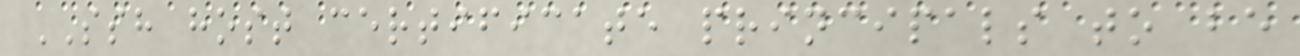SSH host certificate principals to be
